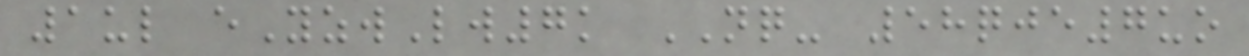1ul eYzwLw7k NQ- 58qje7uo
